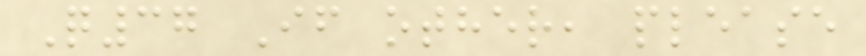Q37 If other, please
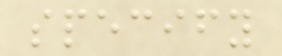specify
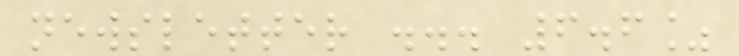newsletter ... 6.6%
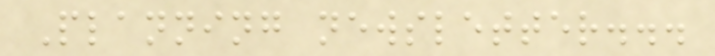Planning newsletter...
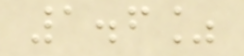1.6%
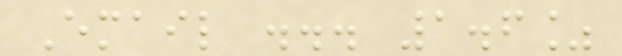Email ... 1.6%
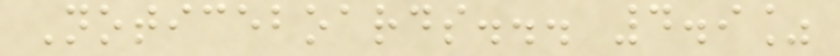Noticeboards... 4.9%
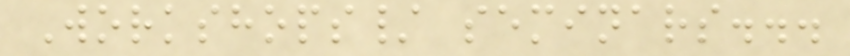Workshops/ seminars...
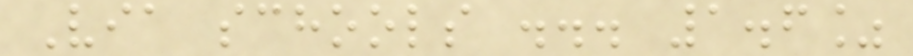Via schools ... 1.6%
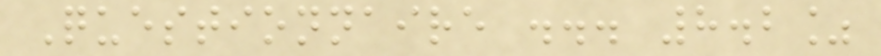Questionnaire ... 8.2%
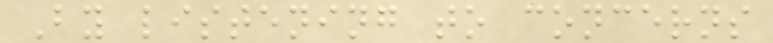By listening to concerns
